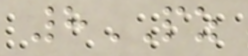8PZ
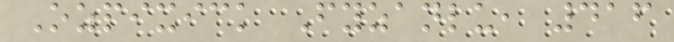Ozpixick Fyzanlu, 416
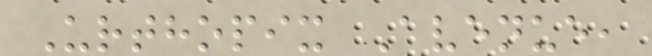Urthopix Avenue,
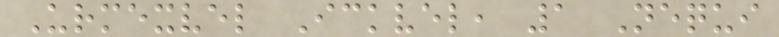Urmexvel Ickvel, 1 Nequi
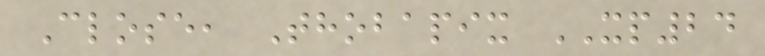Close, Thobapix XP24
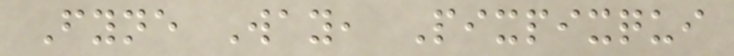Fyne Way, Pixpixqui
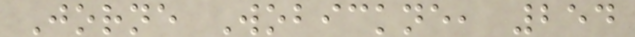Jorne Wobickne, 254
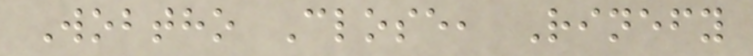Wobtho Close, Rinefy
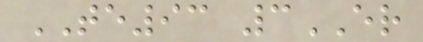TE93 3ER
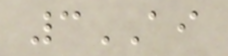3AI
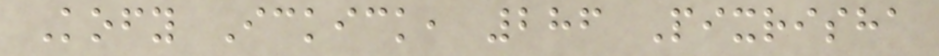Kofy Ickick, 286 Pixrisha
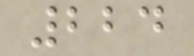224
